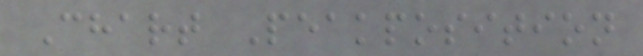Chart Peakposition
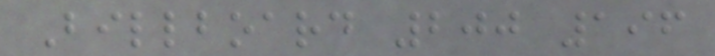Billboard 200 196
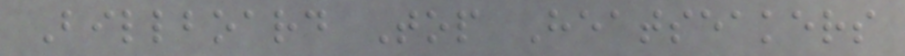Billboard Top Heatseakers
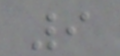9
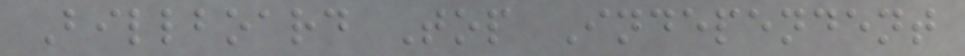Billboard Top Independent
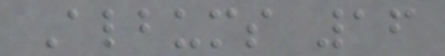Albums 16
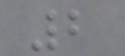2
